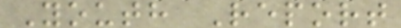Youth Report
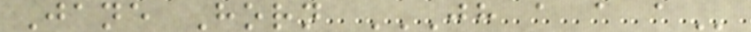Jane Horn JH A A A
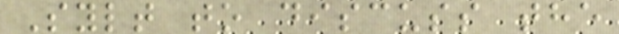Sylt to discuss the
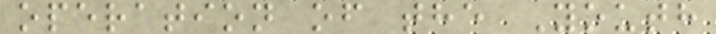operation of the Youth
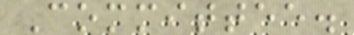Committee.
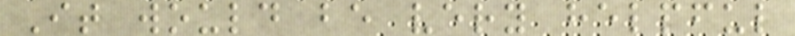It would be very helpful
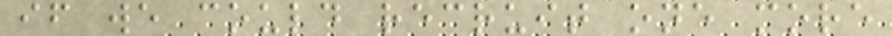if we could recruit one more
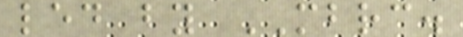led by MBRC.
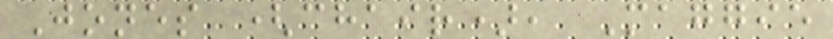Jones (chair), Maggie
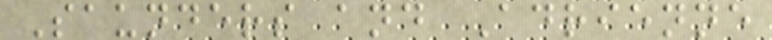Saunders and Adrienne
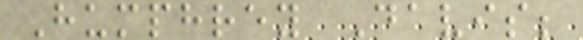Humphrey Davis;
